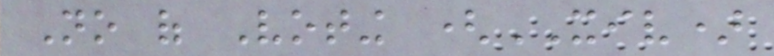No of Voting (XIV)
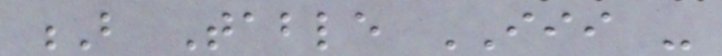B Table III -
